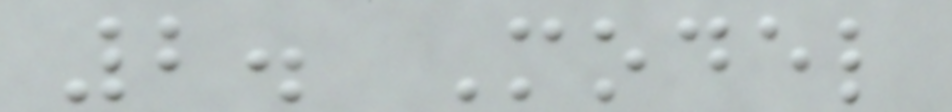2. Model
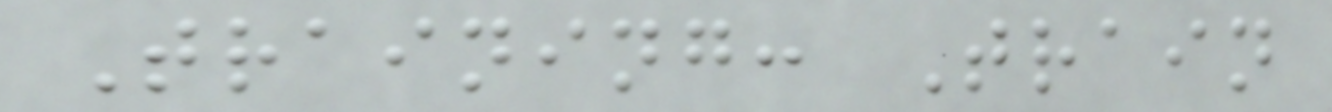Training: Train
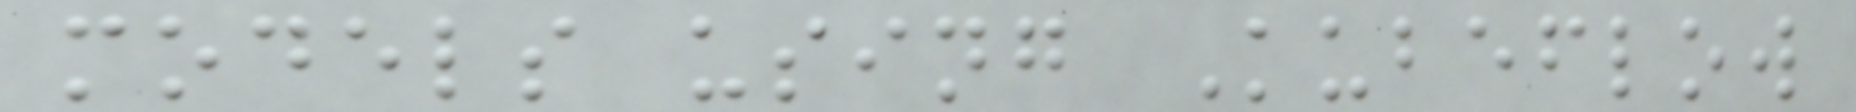models using Kubeflow
